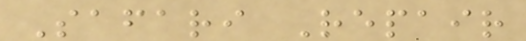Safari Repair
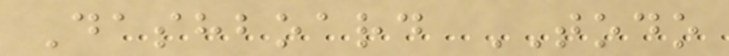Dashboard TODO
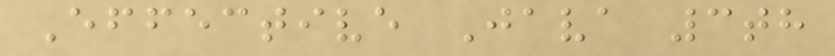Effective Java 3th
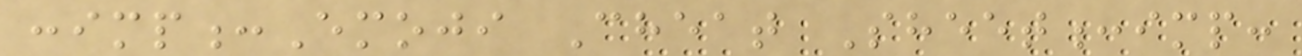:imp:Emoji Cheat Sheet:imp:
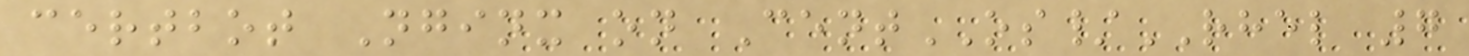certbot Nginx on CentOS/RHEL 7
